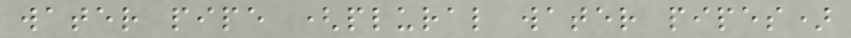water pipe (plural water pipes)
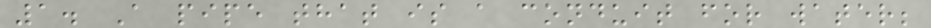1. A pipe that is a conduit for water;
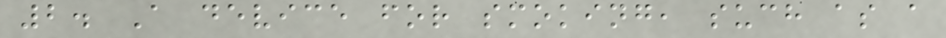2. A device for smoking, such as a
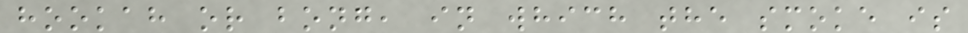hookah or bong, in which the smoke is
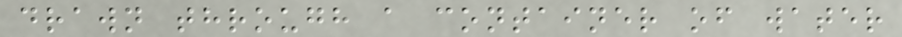drawn through a container of water
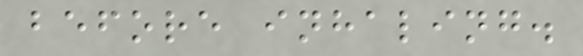before inhaling.
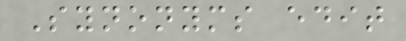Synonyms edit
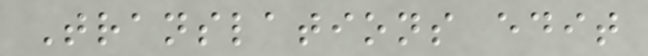Translations edit
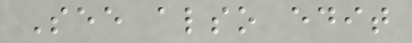See also edit
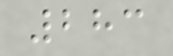283
